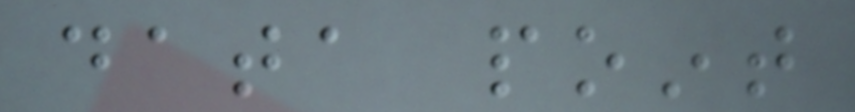data point
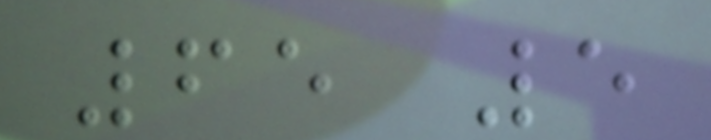65 5
